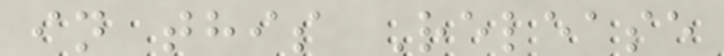in this Release
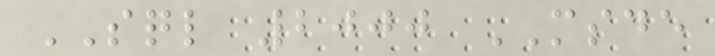SQL 2000 MSDE
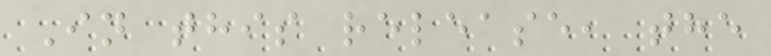In this release, the
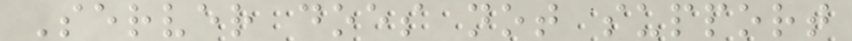Server does not support
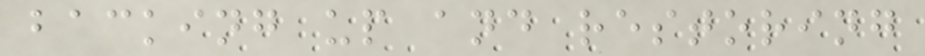backing up and restoring
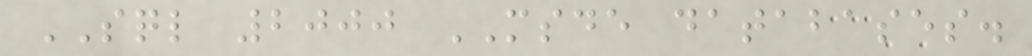SQL 2000 MSDE databases.
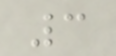3
